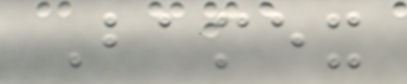Bamex
